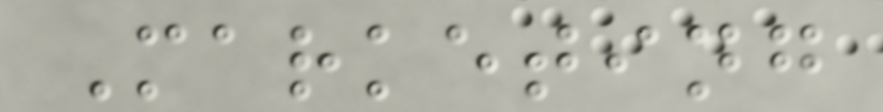Marketing
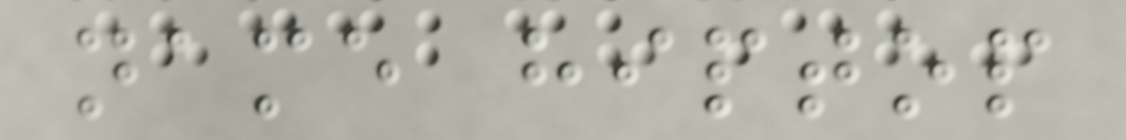name hiptop
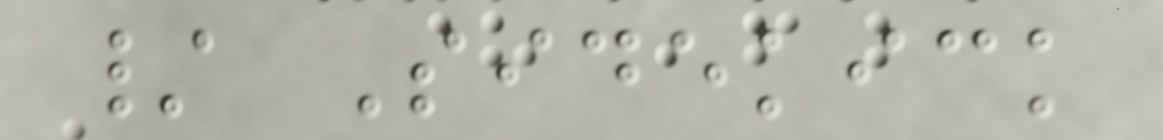/ Sidekick
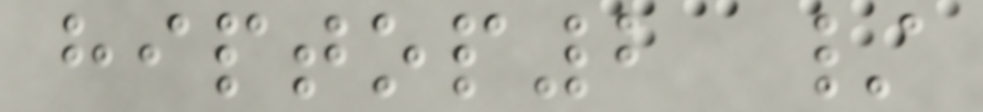hiptop2 /
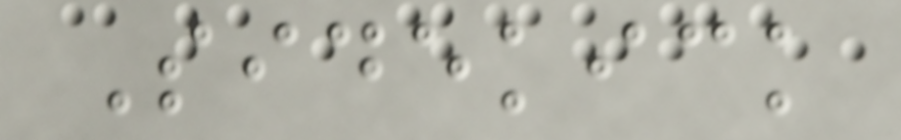Sidekick
